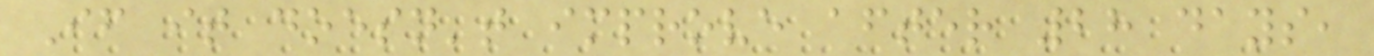If it doesn't improve after 28 days,
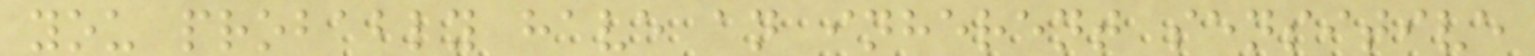you probably have an inherent sensitive
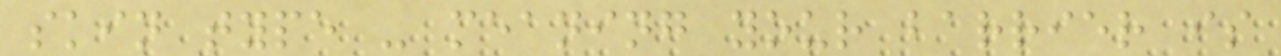skin type - meaning your barrier is
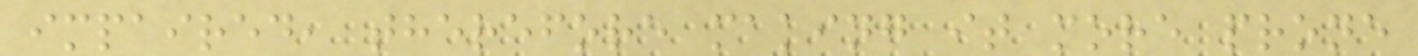impaired, therefore making it more prone
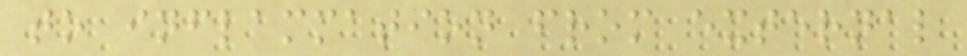to inflammation from external
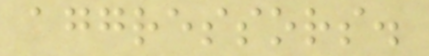aggressors.
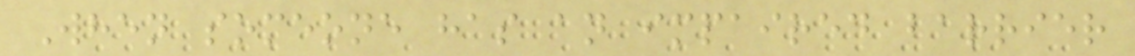When someone has an impaired barrier
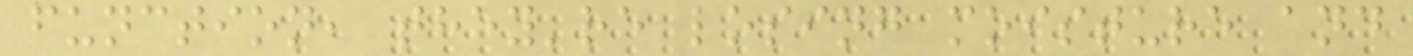function, they're losing moisture and
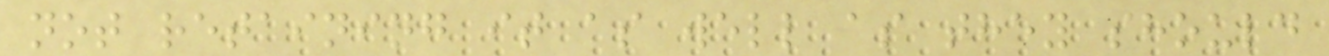not retaining it as well as they should
